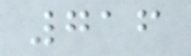716
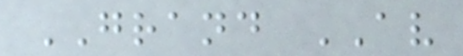GRAND AV
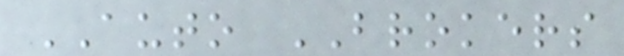AUTO BROKERS
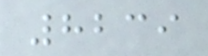8239
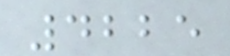4225
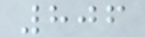806
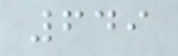649
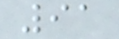91
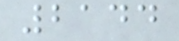2144
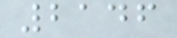2146
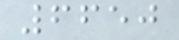6650
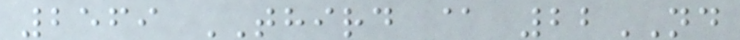2569 THIRD @ 22ND
